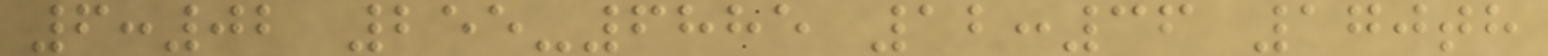6:02 255-6885 12:36 170th
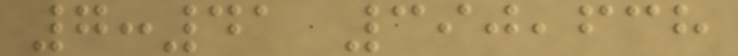7:41 390,638
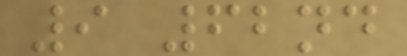9 62nd
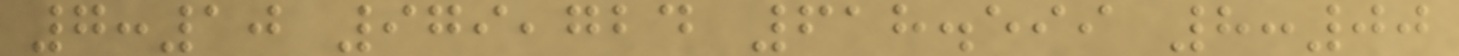7:10 979,724 618.599 8:00
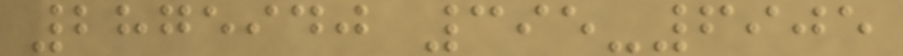2875940 395-6905
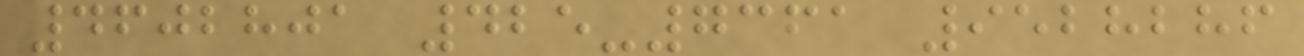4602801 425-7361 9528286
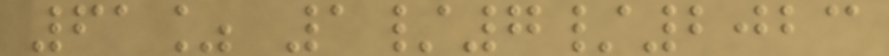61% 1/7/2023
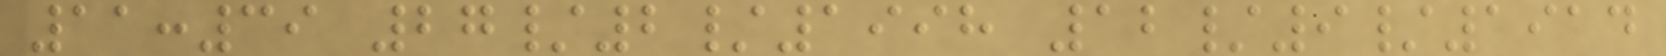11:39 27/2/1998 12/9/1914
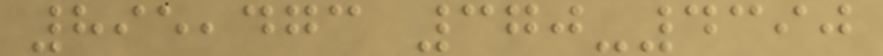895,473 370-4390
